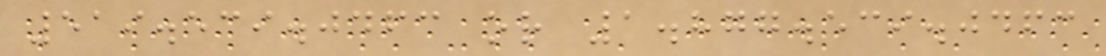519.539.0463 or 1.877.539.0463
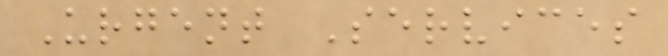Urgent Services
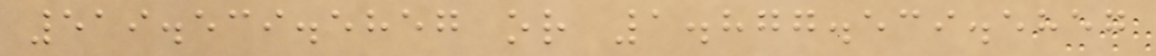519.539.5857 or 1.877.539.5857
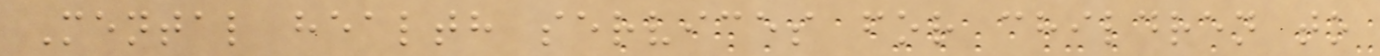Mental health services for children to
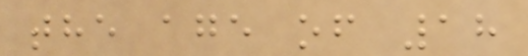the age of 18
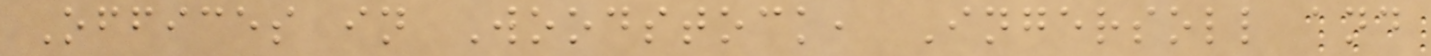Offices in Woodstock, Ingersoll and
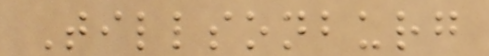Tillsonburg
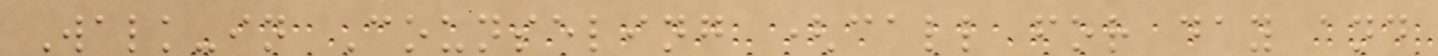Walk-in Counseling (call for day and
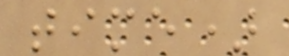time)
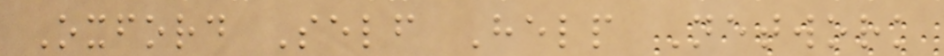Oxford Self Help Network
